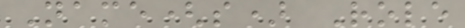Name(s) Role
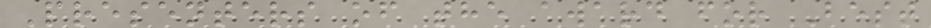Presenters of the award for Best
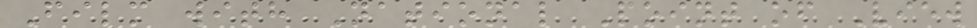Film with National Point of View
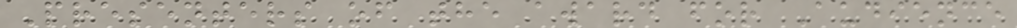Presenters of the award for Audience
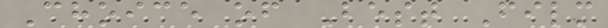Choice of Best Film
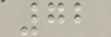72
